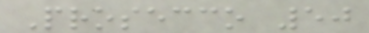Prosecco 50
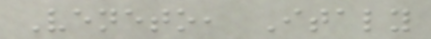Veneto, Italy
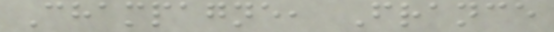Champagne, France
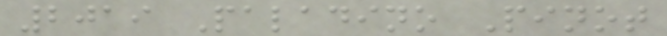2019 Paladino Pinot
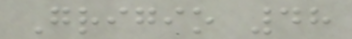Grigio 48
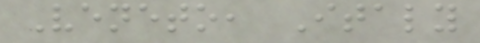Veneto, Italy
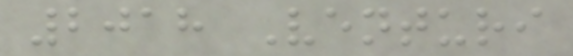2018 Venturi
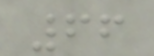66
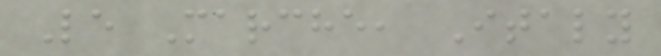Le Marche, Italy
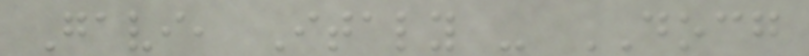Gavi, Italy - DOCG
